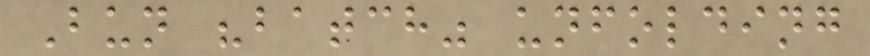Bun "batch" unfolding
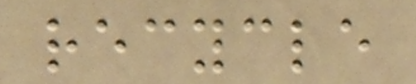recycle
